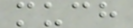much
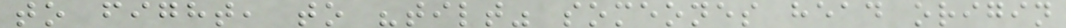to fight, to "tilt" someones head origin
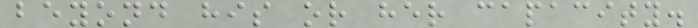beyond his or her capacity.
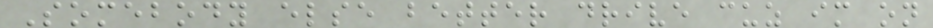Somebody else better drive cuz im on
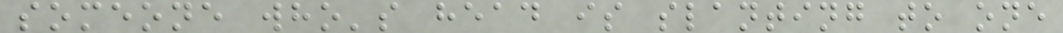someone who's head is slanting to one
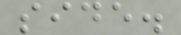side.
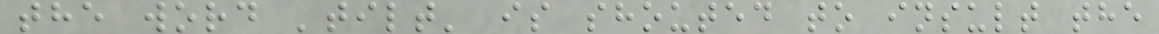the word 'tilt' is shouted to insult the
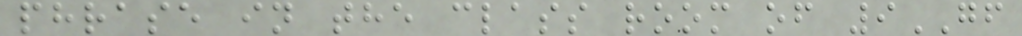phrase in the class room of 9GF
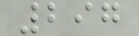297
